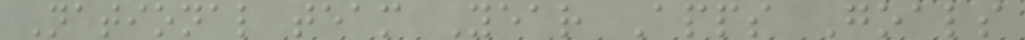National team Year Apps Goals
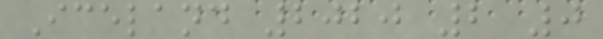Iceland 2020 2 0
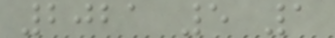2021 5 1
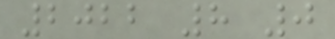2022 8 0
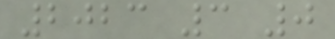2023 3 0
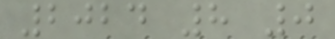2024 8 0
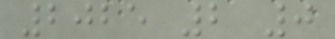2025 2 0
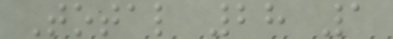Total 28 1
